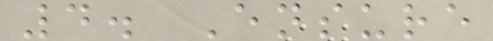4. Ensure
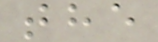the
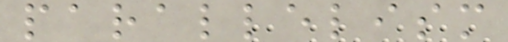parallelism
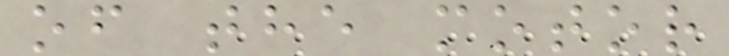of the motor
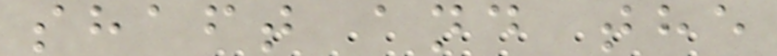shaft and the
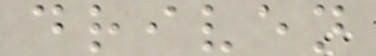driven
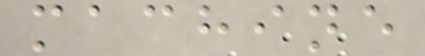machine
